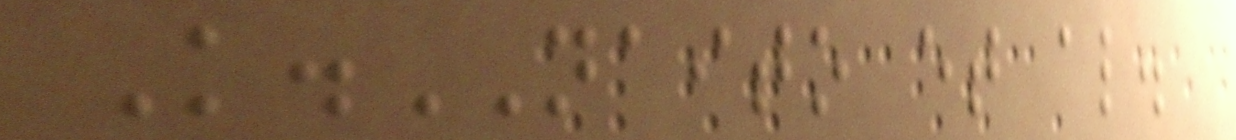K.NAITO et al.
